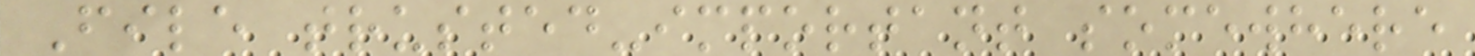File trusted-important somewhere
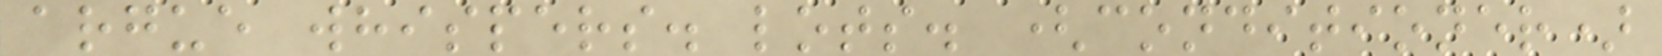argue whispers. lots. (conditioner)
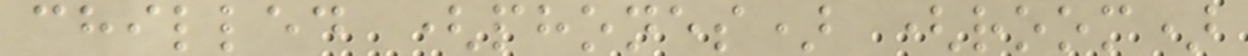chilled (phones) (room)
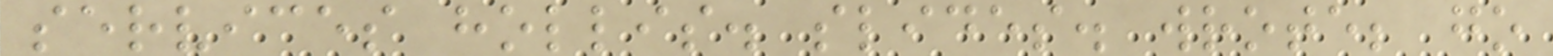services hollis. slides. wrote; go
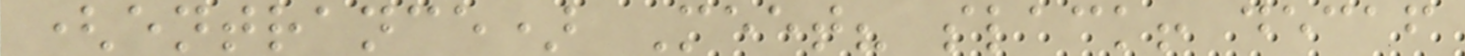(entrance) Meet? slack! decaf
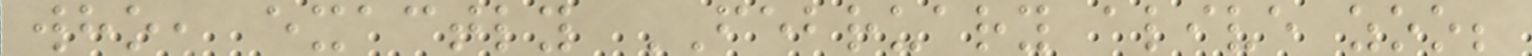who, exactly FEBRUARY alive zoo;
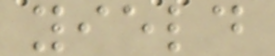yield
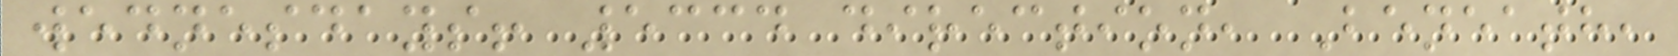wednesdays! 5334 direction, Beneath,
